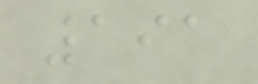191
